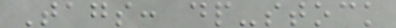Tags: dp-stock
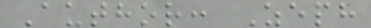Author: Zeph
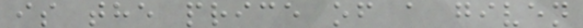is the price of a given
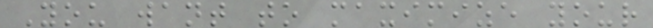You want to maximize your
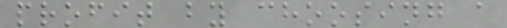profit by choosing a
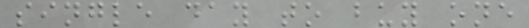single day to buy one
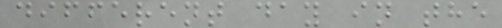different day in the
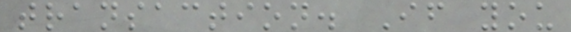transaction. If you
